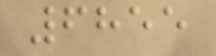6855
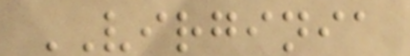VIRGINIA
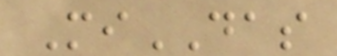MiDAS
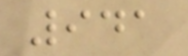941
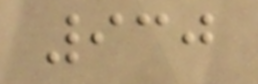930
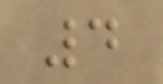4
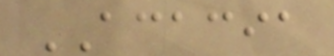ACACIA
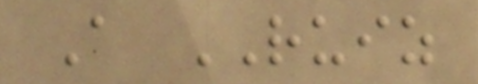A RUIZ
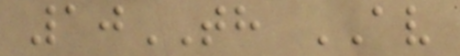10TH AV
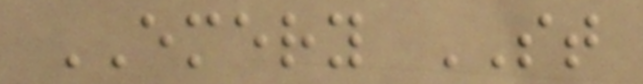EMERY ST
